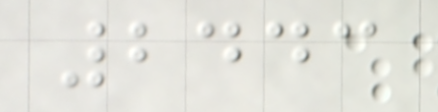2443
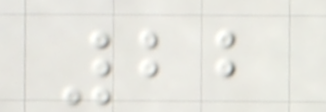22
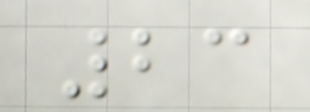23
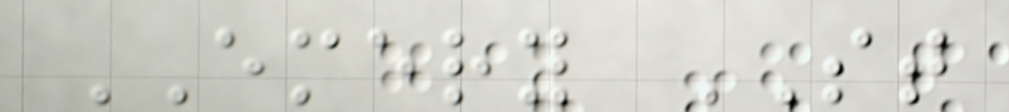EMERY ST
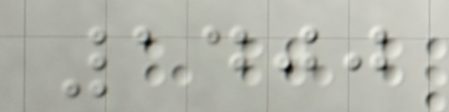1400
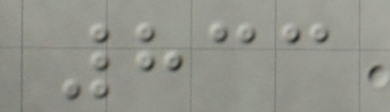833
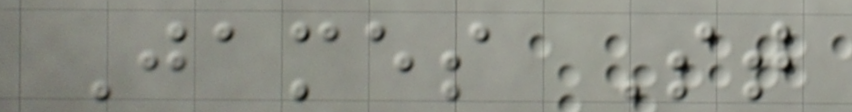James St
